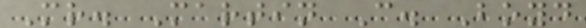Mr. Martin C. Boyd
